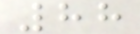88
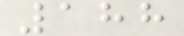188
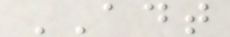ADT
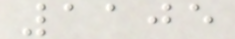1105
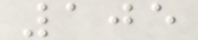105
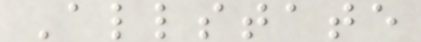Allstate
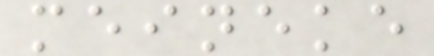meineke
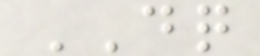DQ
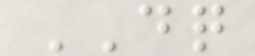DQ
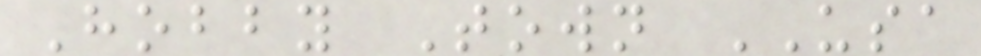Hobby Town USA
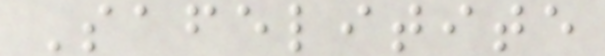Safelitite
